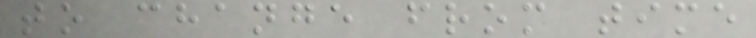to change from time
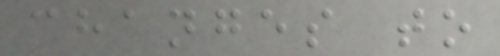changes to
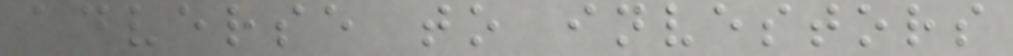adverse to investors
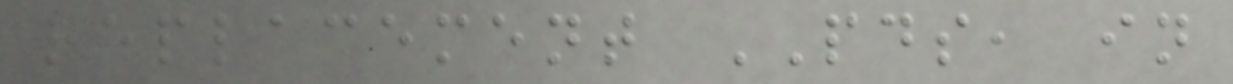replacement PDS, in
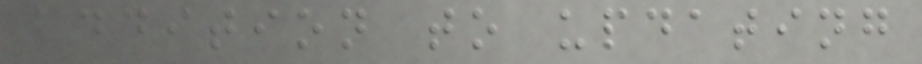addition to updating
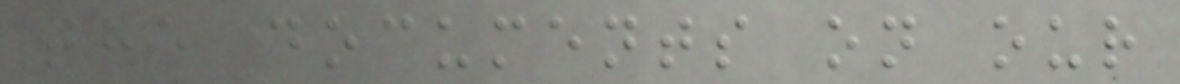the documents on our
